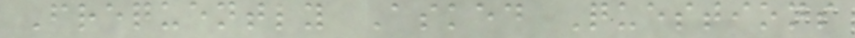Frequently Asked Questions
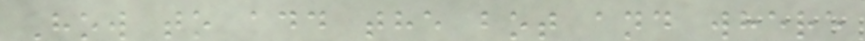How to add the bot and where
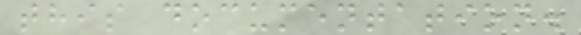this documentation.
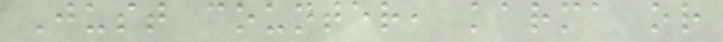Just counter, karma or
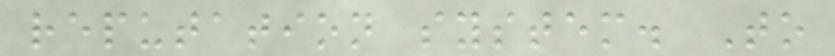reputation system. To
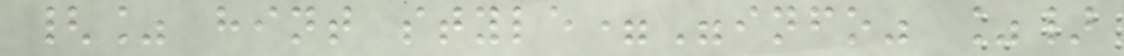{% hint style="info" %}
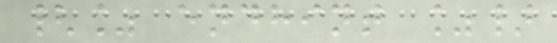{% endhint %}
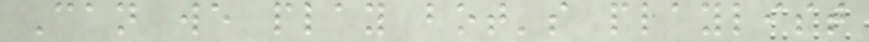Can we play bot's playlist
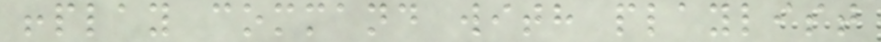!play command with playlist
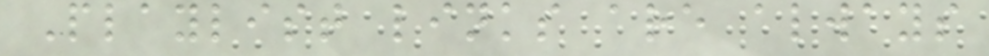Playlist links are always
